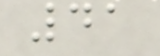41
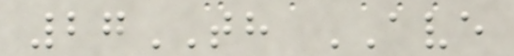27TH AVE
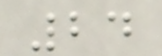24
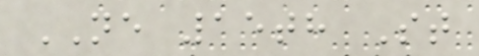NE 15th St
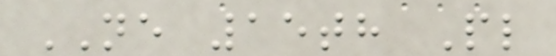NE 15th Pl
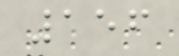156
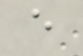e
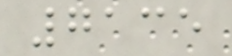7135
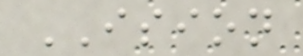ISION
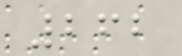262
